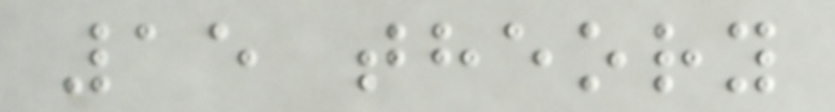15 theory
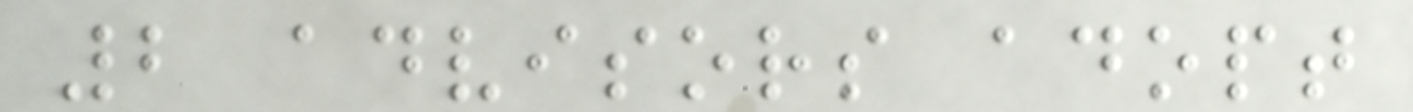2 advisors adopt
